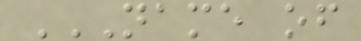NAME OF
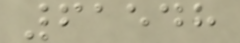61548
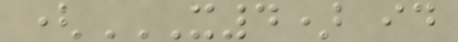(X4) ID
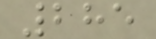285
